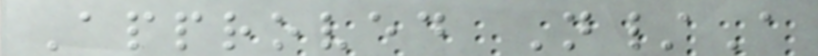Approved N/A
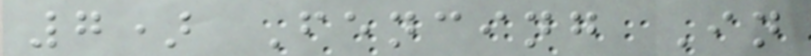7) Fencing In
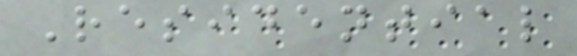Residential
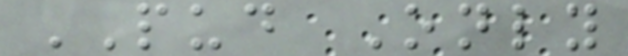PUD Only
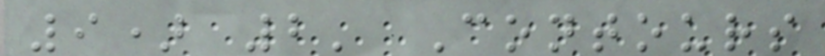9) 2' Contours
